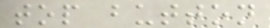top button
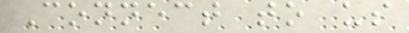Connect to us
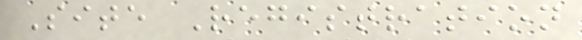Site Registration
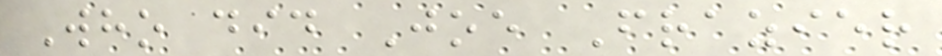Who did Joe Frazier
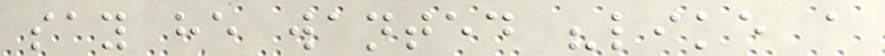say he wanted "like a
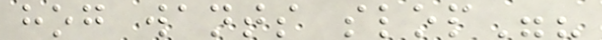hog wants slop"?
